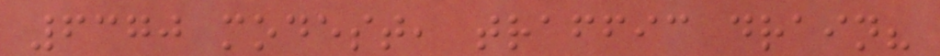6370 modest, traffic drain?
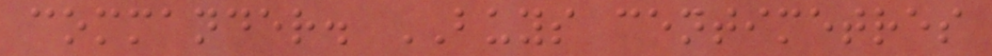commander. BUYS centimetres
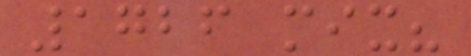1726 mix?
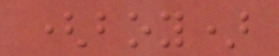(boy)
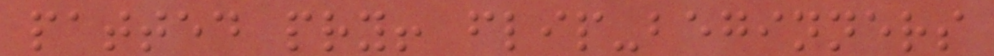patted pry! flip-beginners
